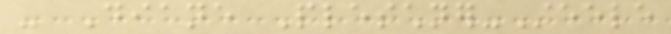- Diane Pleschner-Steele
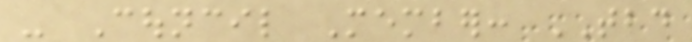- Council Member: TBD
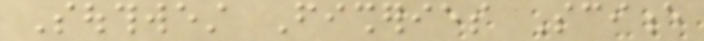Southwest Fisheries Science
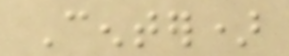Center)
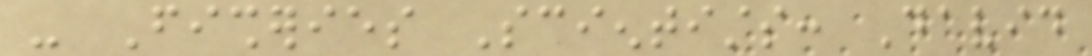- Fisheries Scientists: David
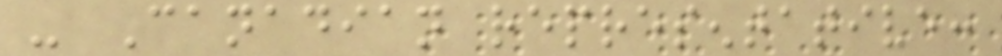- Canadian representative:
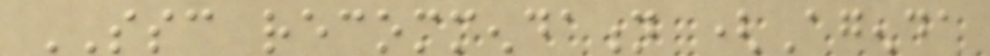SSC recommendation (Agenda
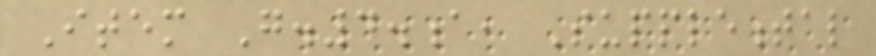Item G.4.a, Supplemental
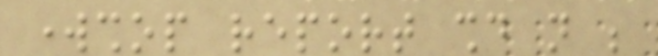workshop report should not be
